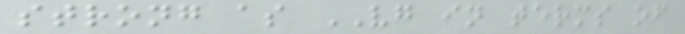strong as VG in terms of
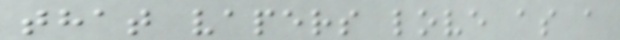that vapers love as a
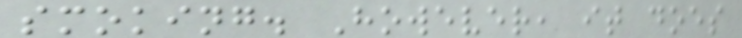smoking. However, it does
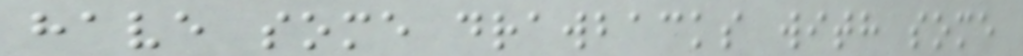have some drawbacks with some
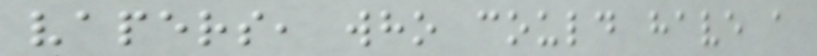vapers, who could have a
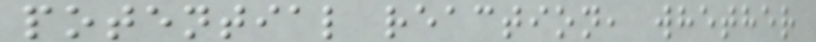potential reaction, whether
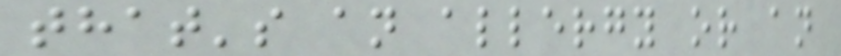that's an allergy or an
